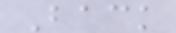Back
